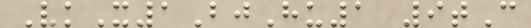VkX1BjHu1 9tC
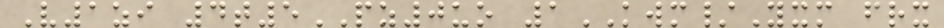V1zi 4t5PZ0uo 1KWM/Yxm frx
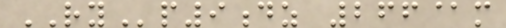RYp9dz 266@m
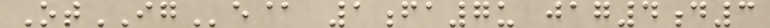OtIGe@ 1fa7u jag4d3
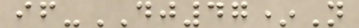if-DJ47*N
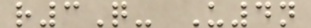r3Q- U4n
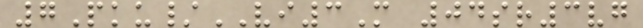7Pku/VI3M 04sr3vg
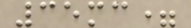35mc=
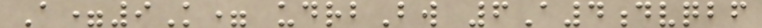A=9K= udrbBw 6A4dvqbf
